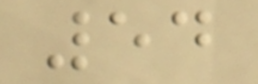54
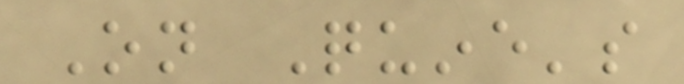On Quine's
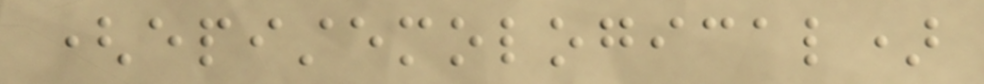(epistemological)
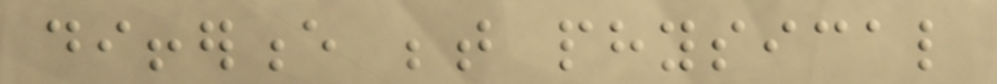difference between physical
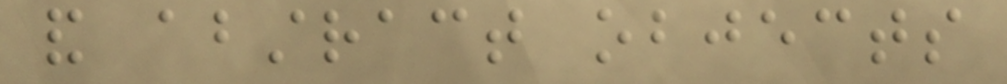and abstract objects
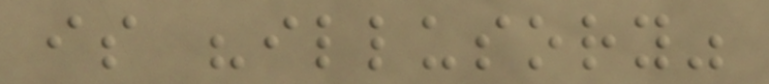is "illusory"
